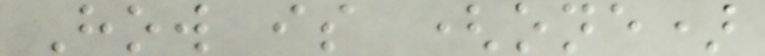How is (one)
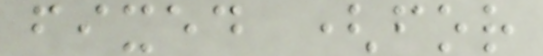fixed (for
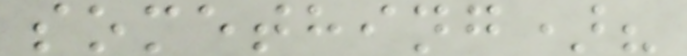something)?
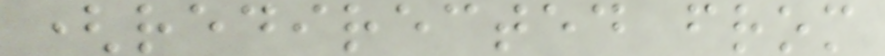(redirected from
